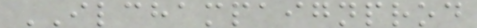ILCHAMPAIGNPROD
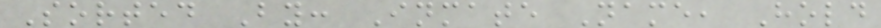Sorted By: Inmate Name, Hold
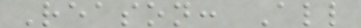Reason: All
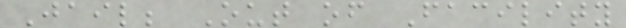Jail; Out of Facility
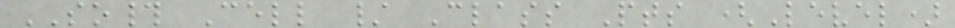SO# Cell / Class Pts (Level)
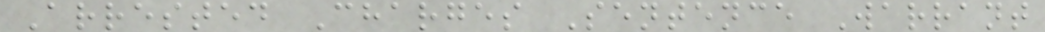Arrested Charges Sentence Warrant
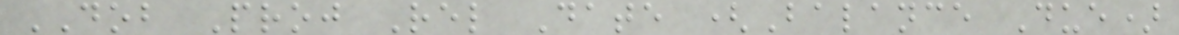DOB Proj Rel Date (Balance Due)
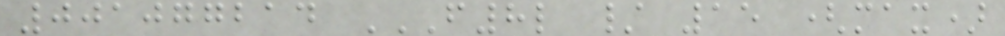001077214 F8L / 15 (MAX)
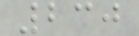230
